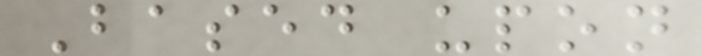Based upon
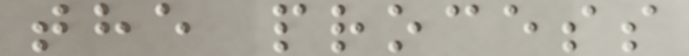the process
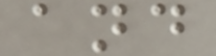and
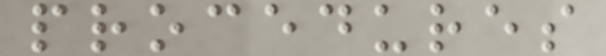procedures
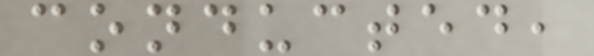conducted,
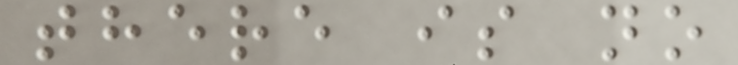there is no
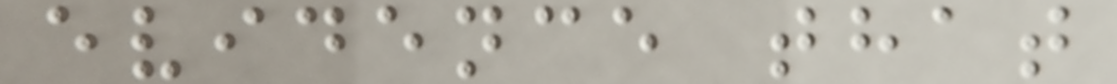evidence that
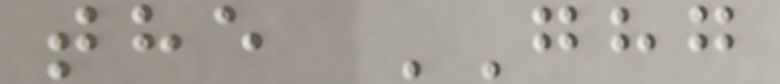the GHG
